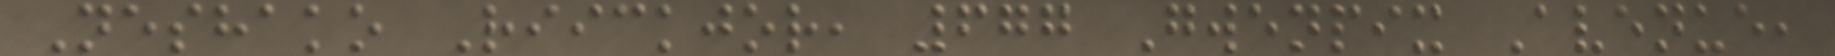Neshako Riickjor, 677 Gwenpix Avenue,
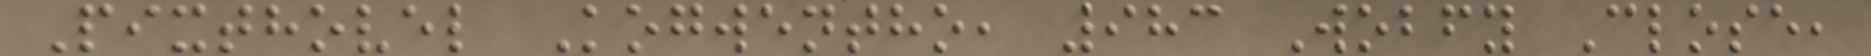Pixthovel Kogwentho, 983 Wobfy Close,
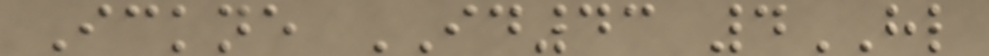Ickne ID43 4HL
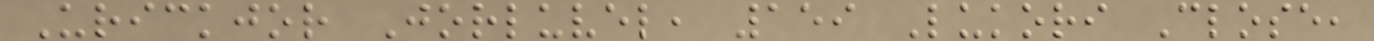Urickjor Jorluvel, 159 Lukori Close,
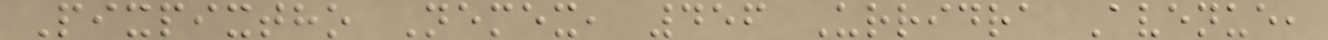Pixpixtho Nemex, 456 Urridra Avenue,
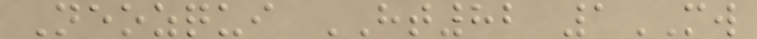Neozqui HT82 1MW
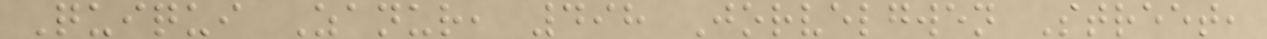Quiqui Zanur, 498 Jorvelgwen Street,
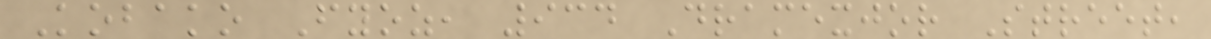Kobako Fyoz, 934 Dramexjor Street,
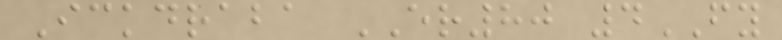Ickdraba ER80 4FY
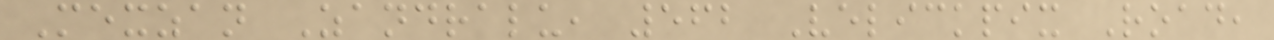Mexzan Zandralu, 562 Velickpix Road,
